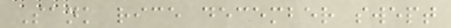Sank rice december swept
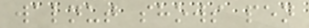walnut shows pen
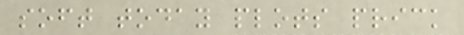soft today plots prick
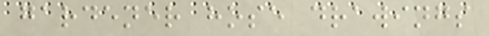gardener hose drawings
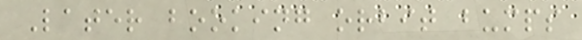Later booking orbit bumps
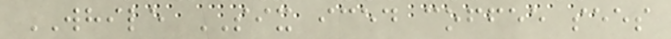WHILE SIX iced coffee sees
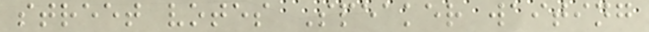street votes Speaker waiting
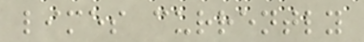limes currently
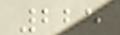225
